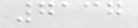7137
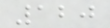120
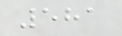581
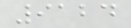9124
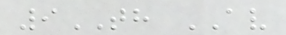9TH AV
